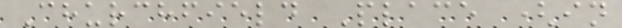Churchfield Place (in
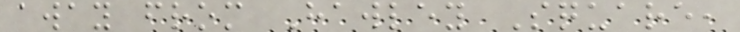away from Hawley Square,
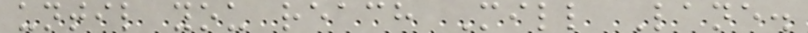until you reach Mill Lane.
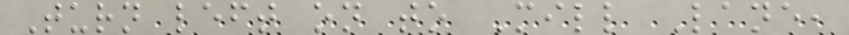Turn left on to Mill Lane,
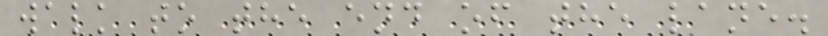walk to the end of the lane.
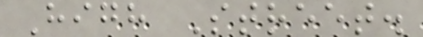High Street.
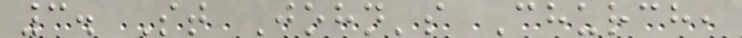3. St John's Church,
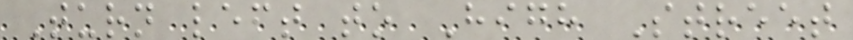Turn left to High Street
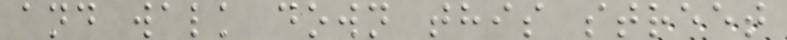and walk down this street
